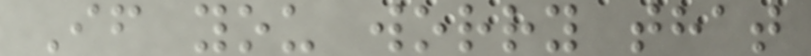If you worry that
